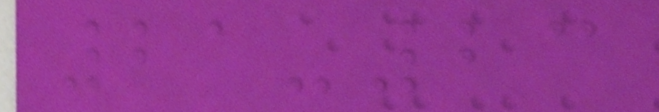21-23
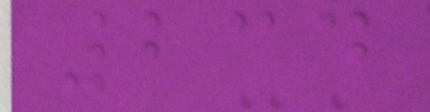234
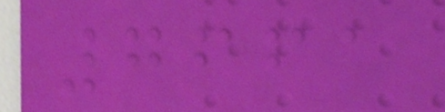7661
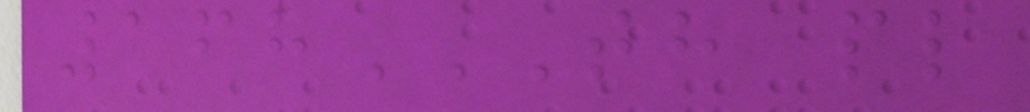168TH PL
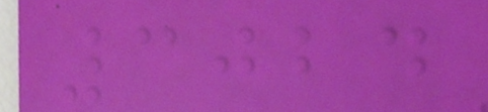3024
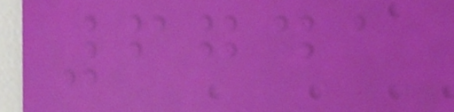6741
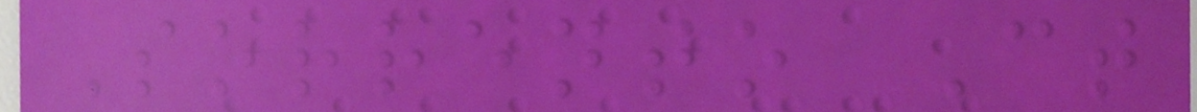Sorrento Ct
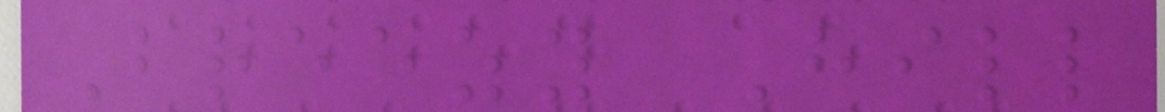Breezy Hill
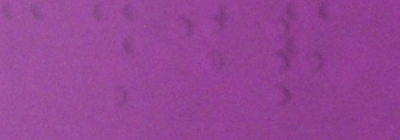Dr
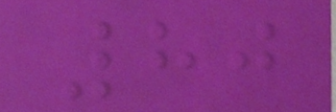80
